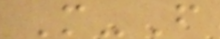M-F
